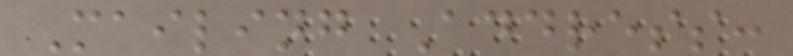Mailing Address:
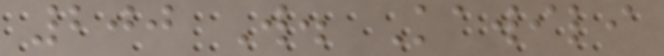200 W. Kawili
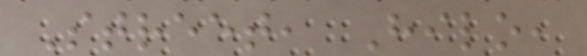Street, Hilo,
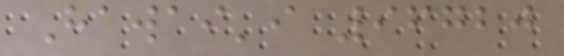Hawai'i 96720
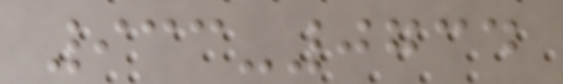933-0734
